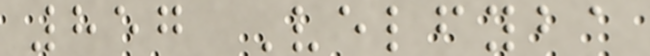857 Velfyba
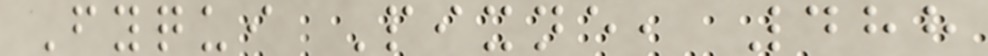Fyqui Pixne, 488
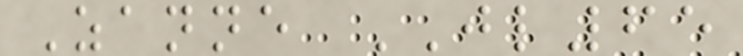Zanne JL65
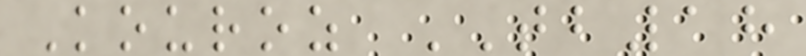Kouroz TB18
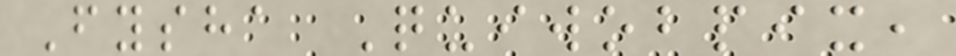Fysha Quiwobpix,
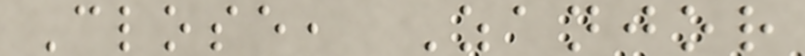Close, Zanjor
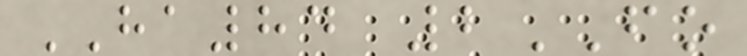HA84 2FO
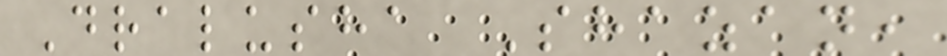Dralusha Shazan,
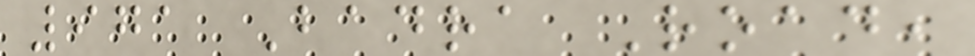971 Badra Road,
